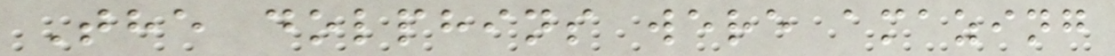The dolphins were amazing
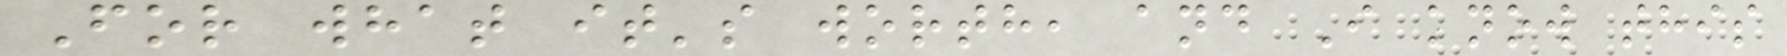For what it's worth, and I know this
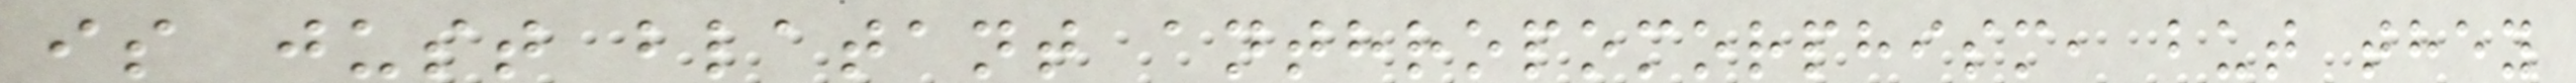is just blatant anthropomorphism, but they
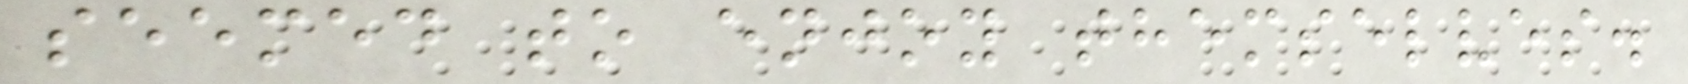seemed to enjoy themselves.
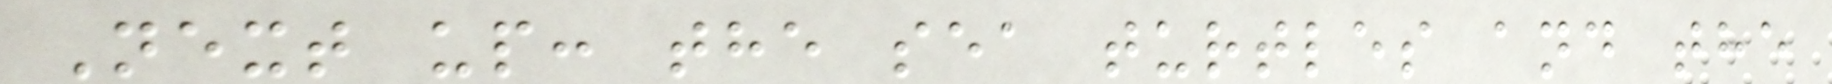Next up: the sea turtles and the
